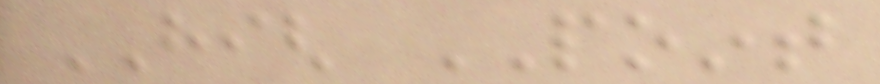HIGH POINT
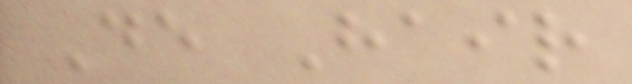De Hair
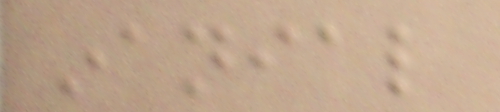inanial
